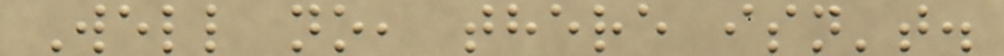Well no, there isn't.
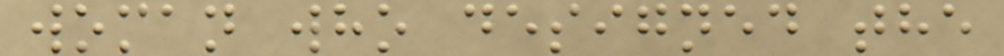woman who designed the
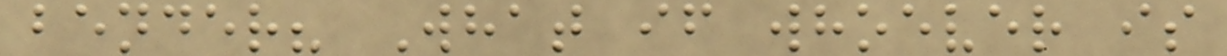bender? What if whoever is
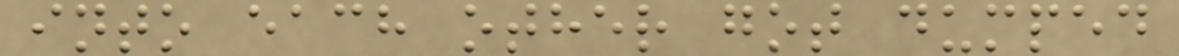into each other got dumped
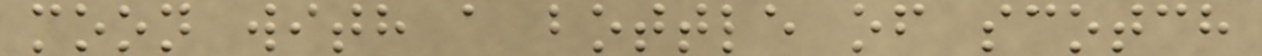moon with a bottle of scotch
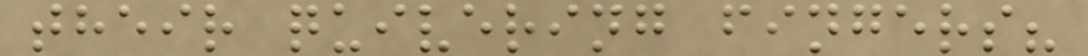their quivering fingers?
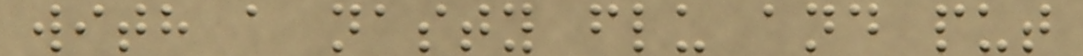with a nasty flu and put
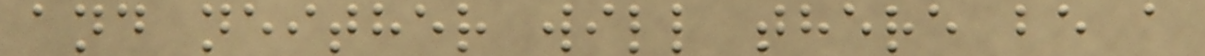and neither will there be a
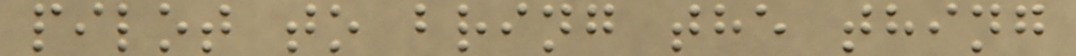pilot to bring the thing
